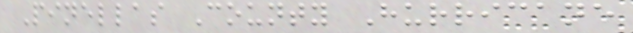Pinellas County Hurricane
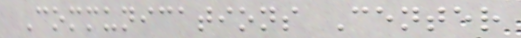Communications Center
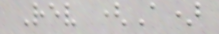Rev (A)
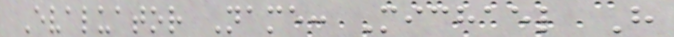Evaluator Name: Michael H
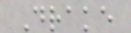Drake
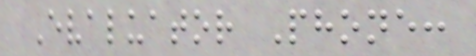Evaluator Phone:
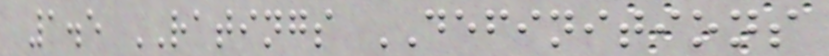1.5 RATINGS DEFINITIONS
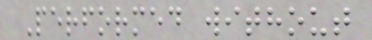Performed without
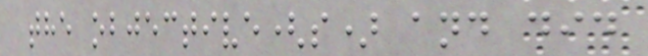the objective(s) and did
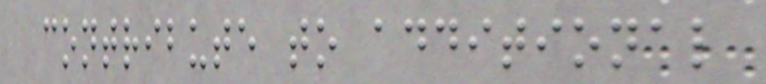contribute to additional
